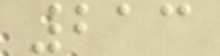213
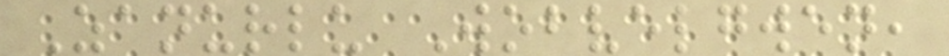Zanurlu Wobvelgwen,
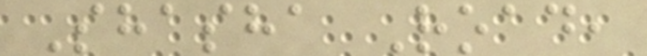Shasha Road,
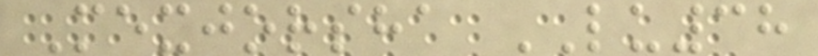Mexjorsha LU38
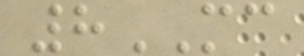8MC
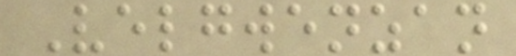Velgwenzan
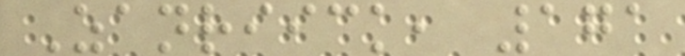Zanriick, 171
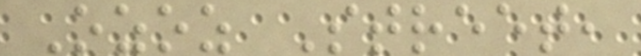Ozoz Street,
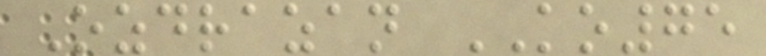Ozdrazan KO75
